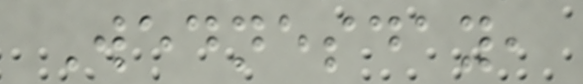Wednesday,
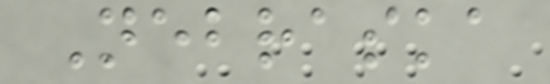Nebraska
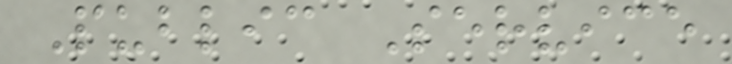Public Service
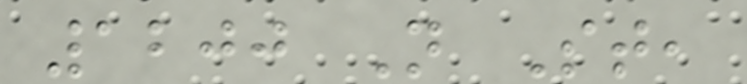1200 N St,
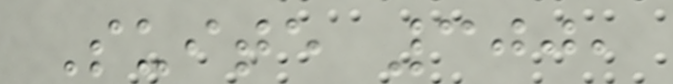Suite 300,
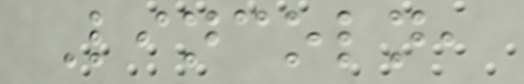Lincoln,
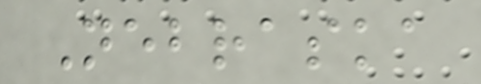Nebraska
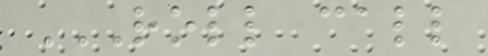ROLL CALL
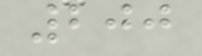200
